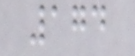174
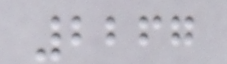2267
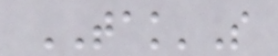TAK'S
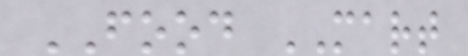FOOD MART
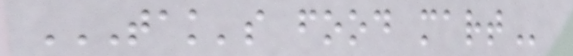TAK'S FOOD MART
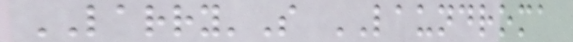LARRY'S LAUNDROMA
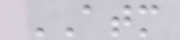ATM
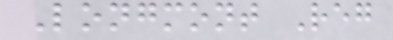Longmont Reg
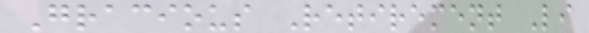Gracious Retirement Li
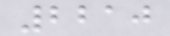2210
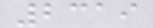2319
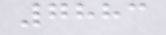7883
